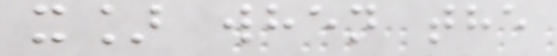x] when the
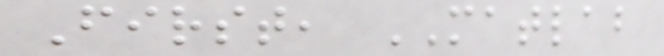First, MATLAB
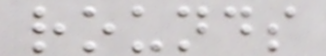rounds
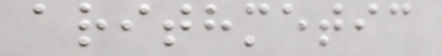arithmetic
